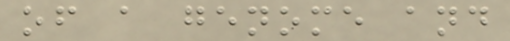of a genome and
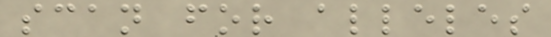scan for alleles
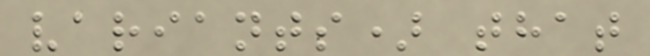variants) that
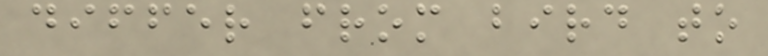differ from bird to
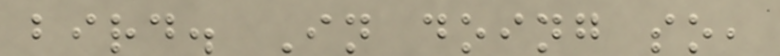bird. In doing so,
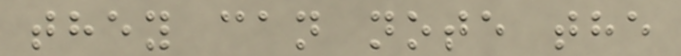they can note the
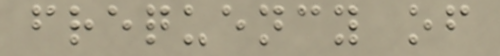frequency of
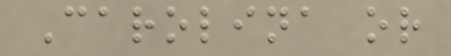Carolina or
